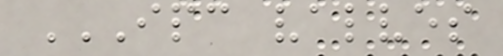IPC VALVES
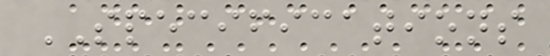SPECIFICATIONS
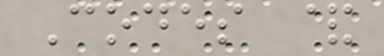Codes &
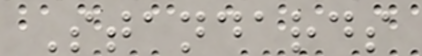Standards
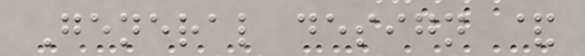General design &
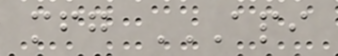mfg API
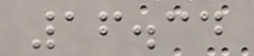16.34
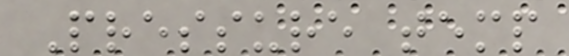Pressure temp
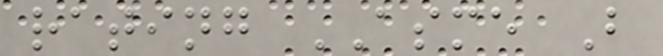rating ASME B
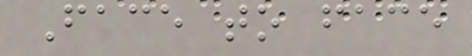Face to face
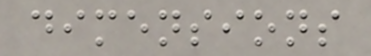dimensions
